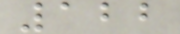122
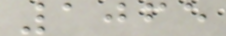1065
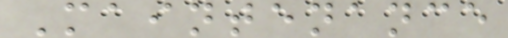Maintenance
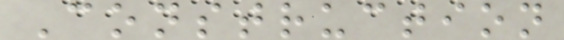Construction
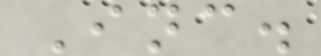Inc.
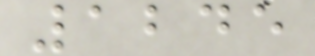1245
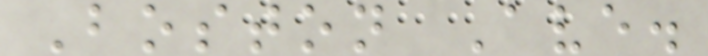Boston Ave.
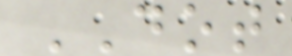DOT
